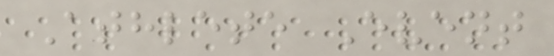Athlete Event
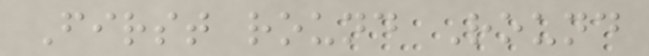First round Round
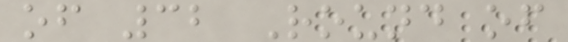of 32 Round of
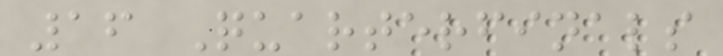16 Quarterfinals
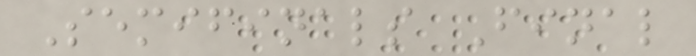Semifinals Final
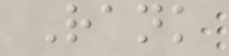Rank
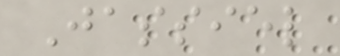Jassiel
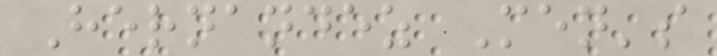Hernandez Men's
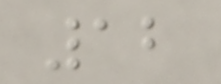12
